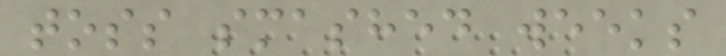toss smashed weeks
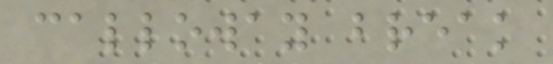calloway break
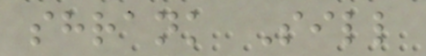shrank Sill
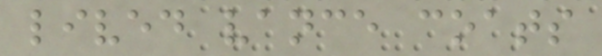lived vance coats
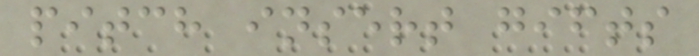pitch insert gifts
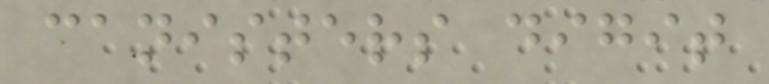canisters digit
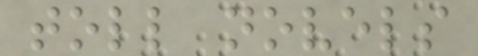toll novels
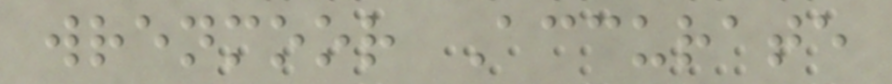wrenmoor Accurate
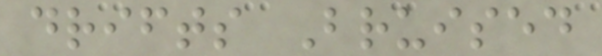drifts Bruised
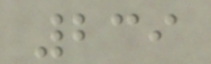239
